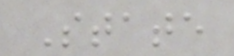State
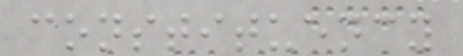constituency
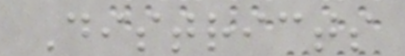Districts
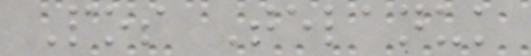Pos Telanuk
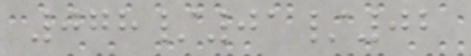078/01/02
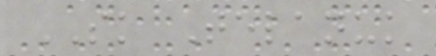SK Telanuk
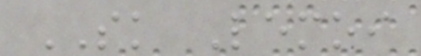SK Lemoi
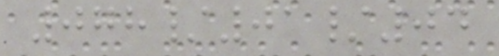078/01/04
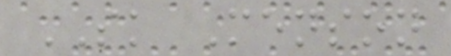SK Menson
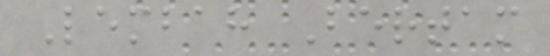Lembah Bertam
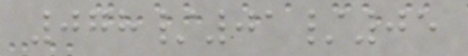078/01/05
